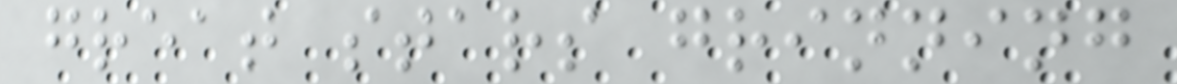great stars grinning
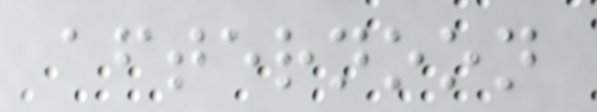afternoon
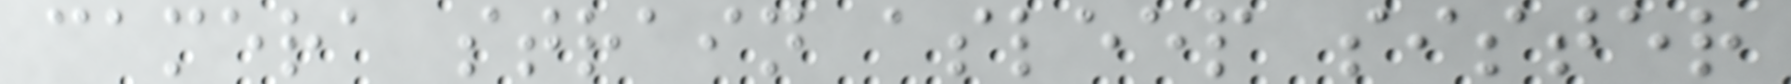camera strain asleep sister
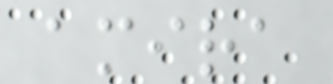amira
